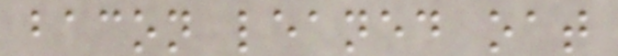bacon leaned oat
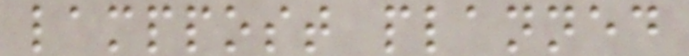lamppost planned
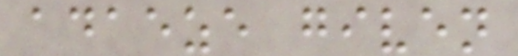adaeze given
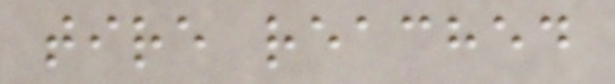tire reached
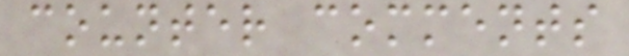counter comments
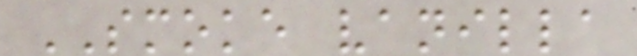SMOKE vanilla
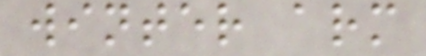winter arm
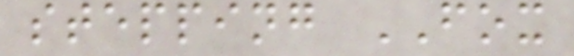stepping FOX
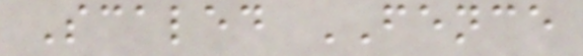Scaled FENCE
